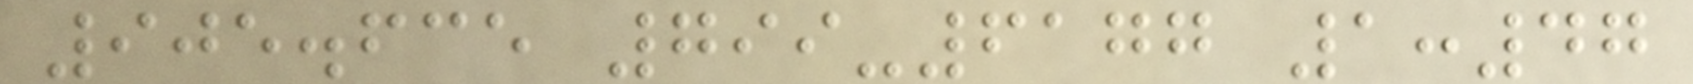905.635 799-6177 1:47
